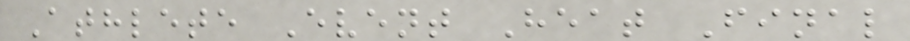Athlete Event Heat Final
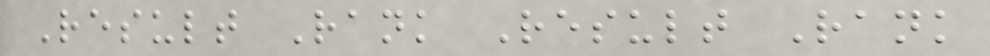Result Rank Result Rank
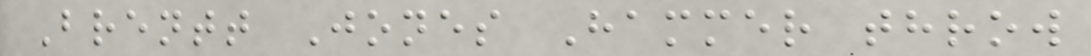Brentt Jones Hammer throw
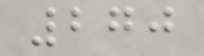270
